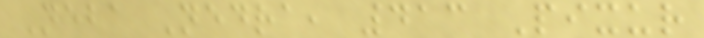Neba Nedra, 413 Pixur
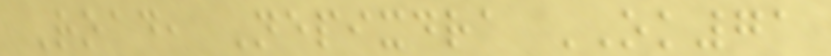Road, Nepixdra OK71
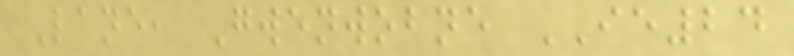Lane, Gwenwobne IE24
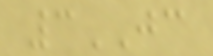3JC
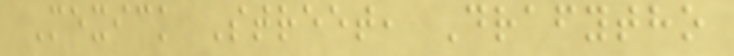Mexick Street, Drafytho
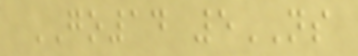GO14 5NS
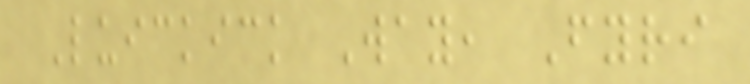Luickick Way, Fyri
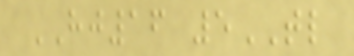HJ16 5TL
